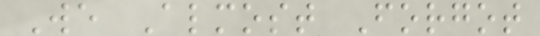We Almost Forgot
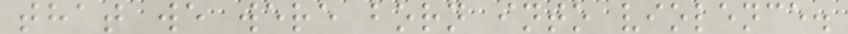that we were born into violence.
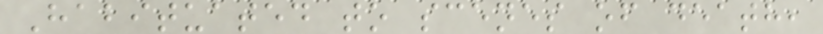Habituated to scenes of death,
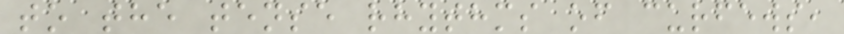to the tense rhythms of curfews,
